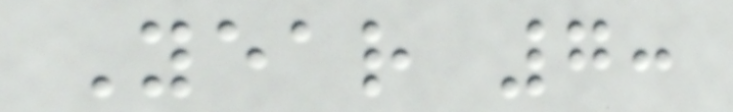Year 7:
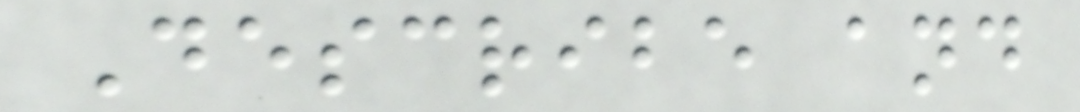Describe and
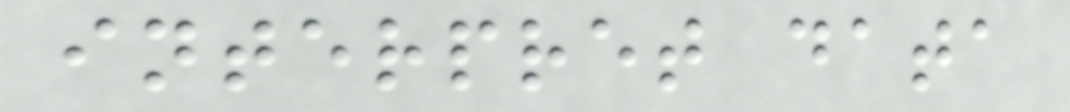interpret data
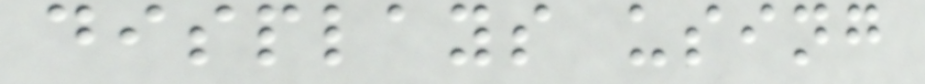displays using
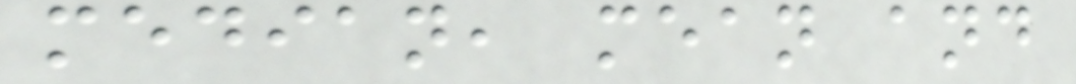median, mean and
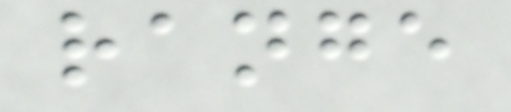range
